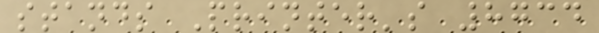stands Printer's 8734
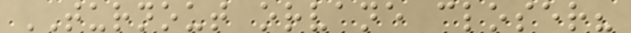TURNOUT orvane closer?
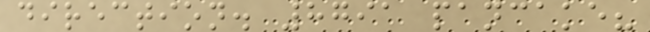direction. 8791 pancake?
